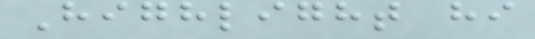Highlight hi
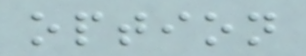option
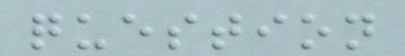question
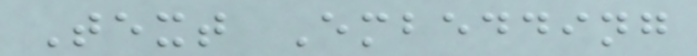Text Embedding
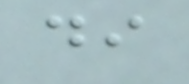di
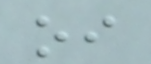oi
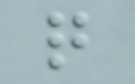q
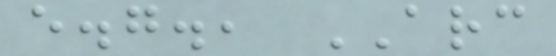e.g., ARC
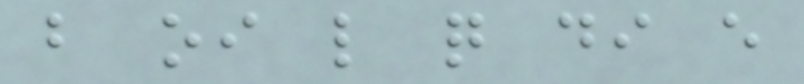b oi l q di e
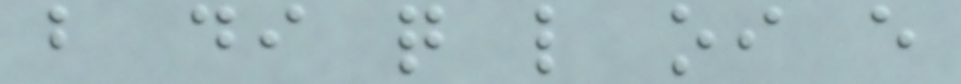b di q l oi e
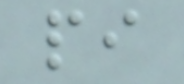pi
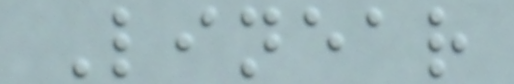Linear
